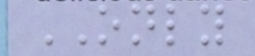ONLY
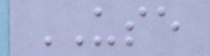USE
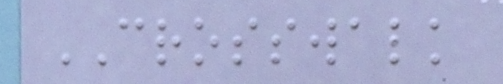CROSSWALK
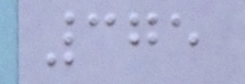375
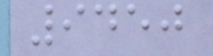9450
